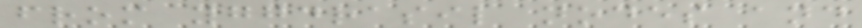from yggdrasil nodes and
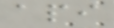api
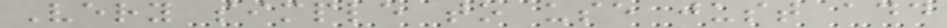Very simple to use just add
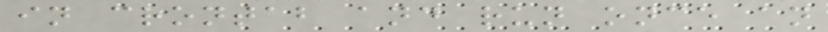in crontab and run once an
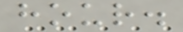hour.
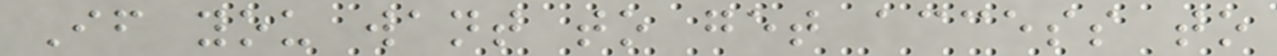If you want to get access to
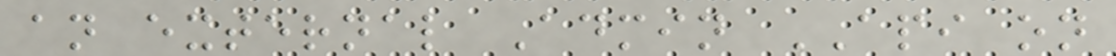an external Admin API on
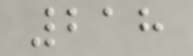218
